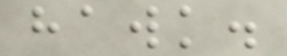hawk.
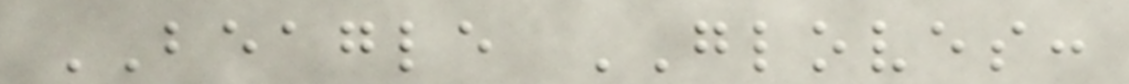BEAGLE GLOVES:
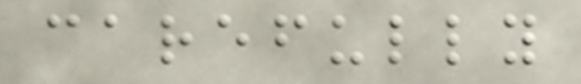carefully
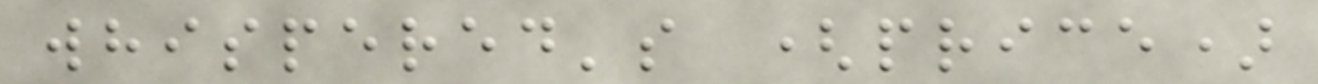whispered's (price)
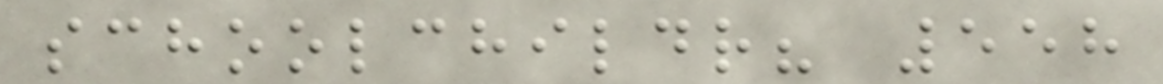schoolchildr? 558
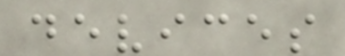devices
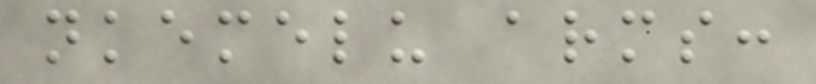nkemelu arms:
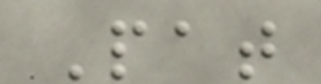Pat
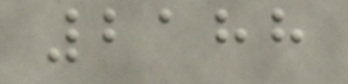2188
